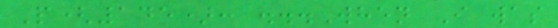P(145): ...When I was
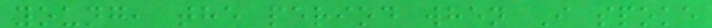young, the period when I spoke
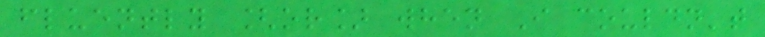fluently [or] when I couldn't
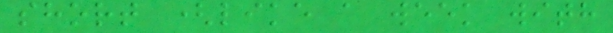short (like a week with
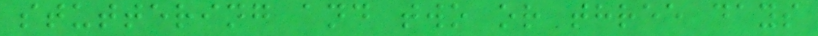stuttering and two or three days
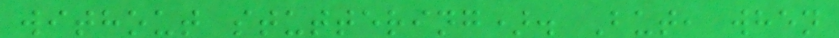without stuttering). But, when
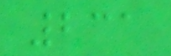231
